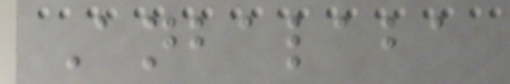Anbalaba
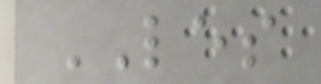LES
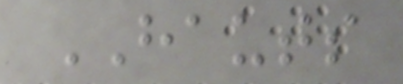HAUTS
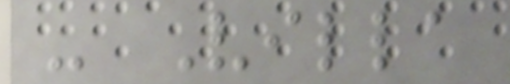- Villa
